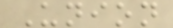Union
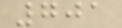701
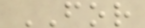FOR
